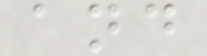and
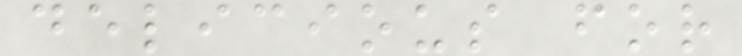delicious for
